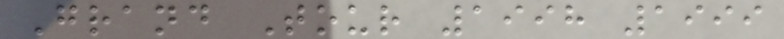Grand Tour 1998 1999
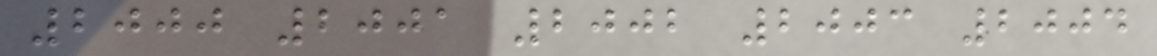2000 2001 2002 2003 2004
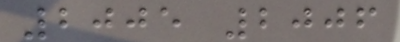2005 2006
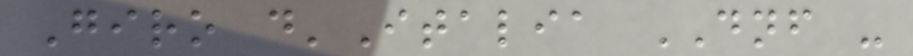Giro d'Italia DNF -
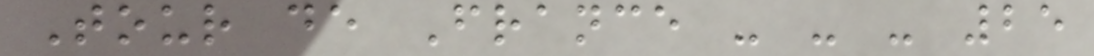Tour de France - - - 25
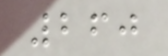260
